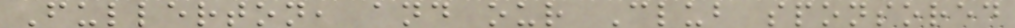Fullerton, and our Club sponsored
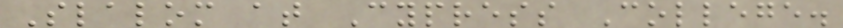Slalom at Cypress College.
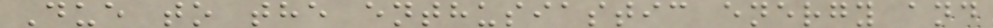Due to the enthusiastic energy and
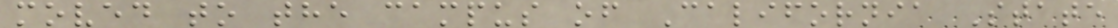moved to the campus of California State
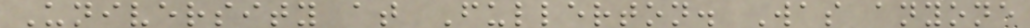University at Fullerton. Was anyone
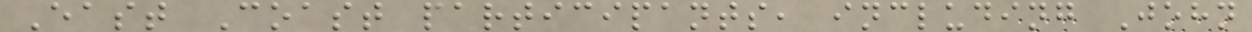East Coast participants, including John
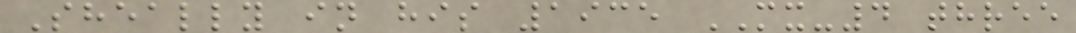Sheally in his 1935 MX-4 three
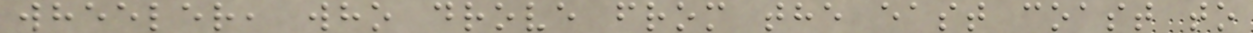wheeler, who drove from the east coast to
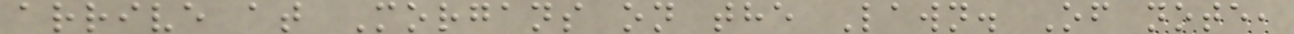arrive at Morgans on the Lawn. Of note,
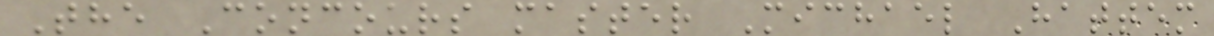The Concours master Michael Hattem
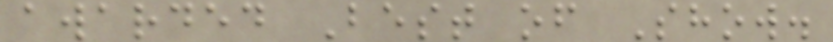awarded Best of Show.
